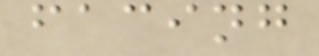facing
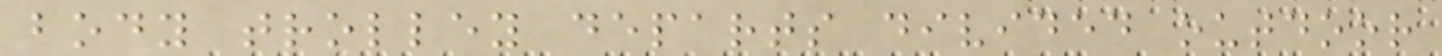body trolley departs divided outdoor
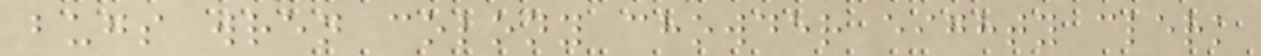bugs wren colony chowder eighty clerk
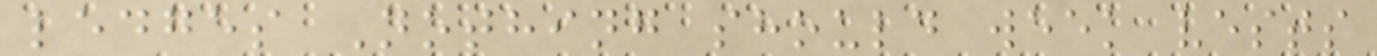ledges Nothing should week vests
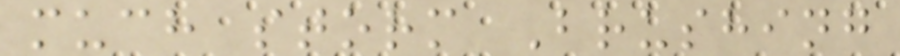much storm Brushing
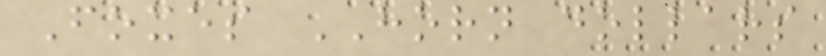Foxes HORN dollars
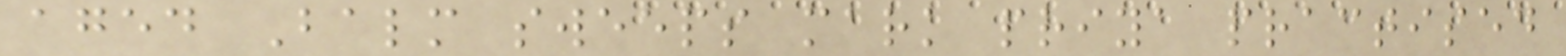aged Balm sweeps mark priya practised
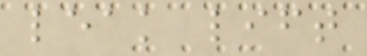leak lift
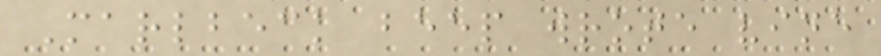Marlbeck beep wrote vine
